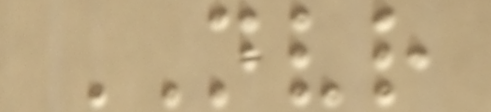NVR
